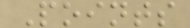Points
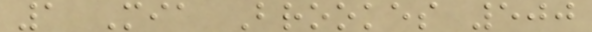1 Mia Brookes 500
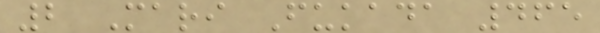2 Mari Fukada 465
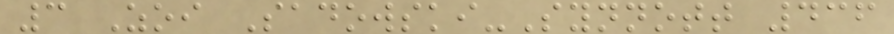3 Zoi Sadowski-Synnott 436
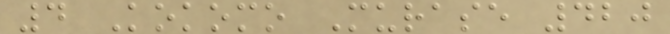4 Kokomo Murase 420
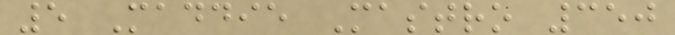5 Maddie Mastro 350
